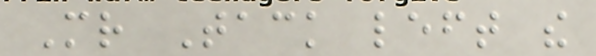Mr Tack left the
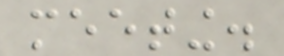meeting.
